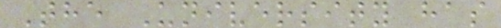The University has
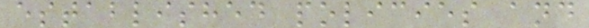established policies and
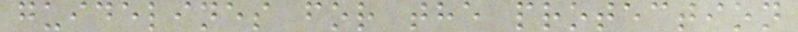guidelines for the protection
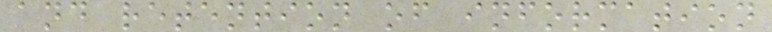and retention of information
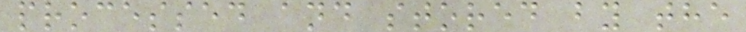processed and stored by the
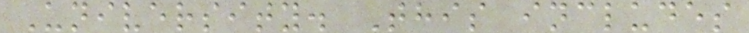University. This includes
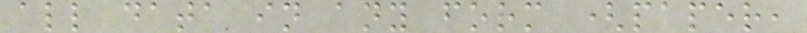all data in any form (paper,
